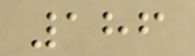186
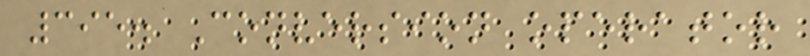395. Conversion operator
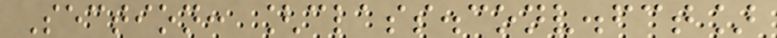Section: [class.conv.fct]
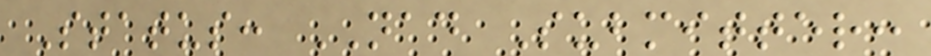Status: NAD Submitter:
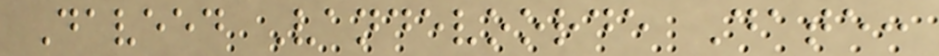Daveed Vandevoorde Date:
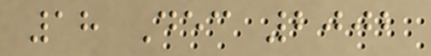18 Dec 2002
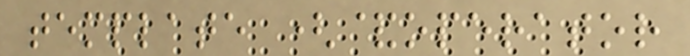template (&operator
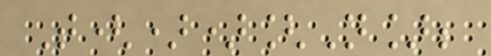T())[N];
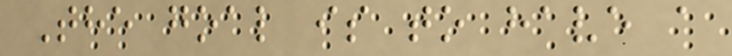The goal is to have a
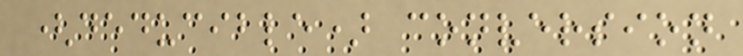(deducible) conversion
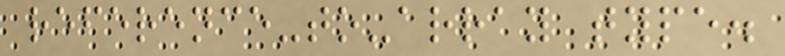reference-to-array type.
